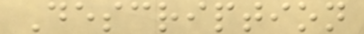Description
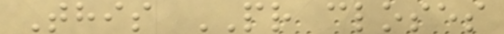This PR closes
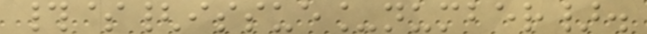#${issue_number}.
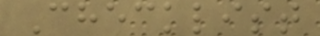Checklist
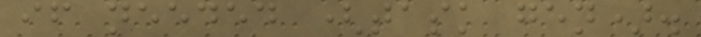if needed (task gen).
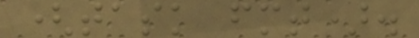(task fmt).
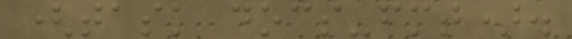(task docs-fmt).
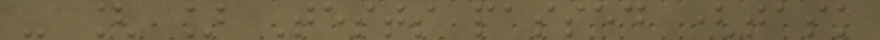- [ ] Tests passed (task
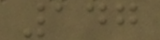147
